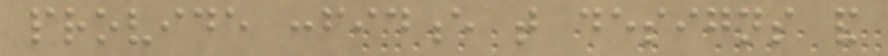provide confidence that designs and
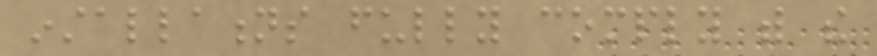installations fully comply with the
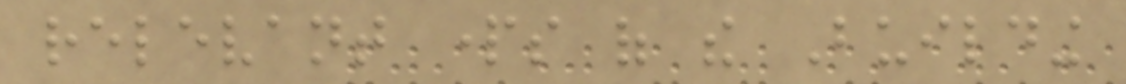relevant parts of the Building
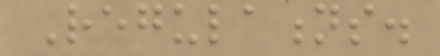Regulations.
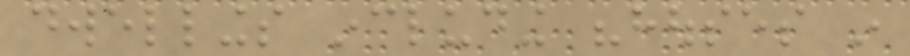dwellings including "houses in
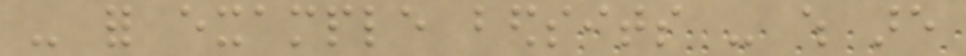- for example bedsits - which are
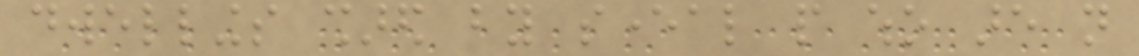dwellings shared by several people who are not
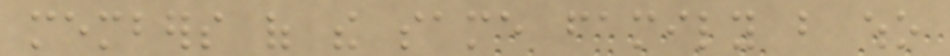members of the same family but who
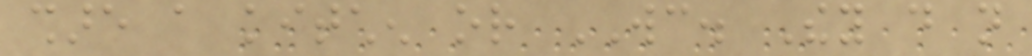share a kitchen or WC. They do not
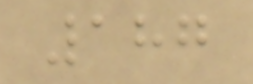187
